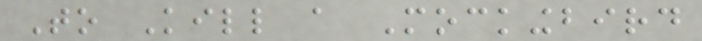To Kill a Mockingbird
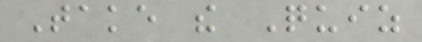Take the Quiz
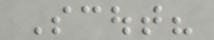Scout?
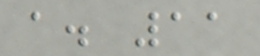a. 11
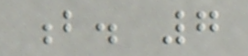b. 7
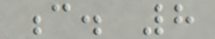c. 8
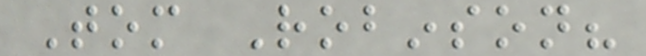Tom Robinson?
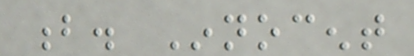b. Innocent
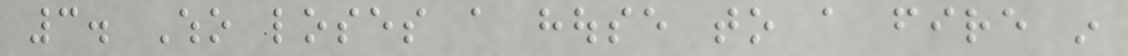3. Who loses a house to a fire in
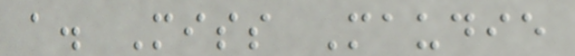a. Miss Maudie
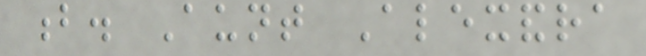b. Aunt Alexandra
